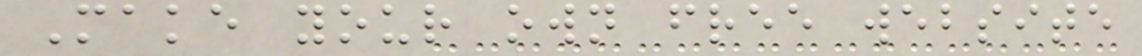Make your own free website
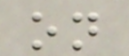on
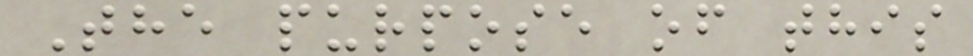The purpose of this
